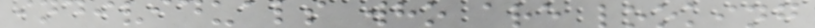individuals who are looking
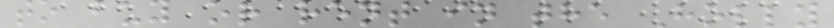to buy or rent in the Holly
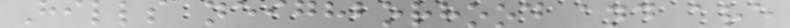Hills neighborhood and are
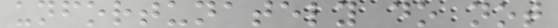unfortunately do not
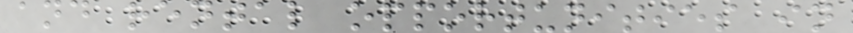and rental opportunities in
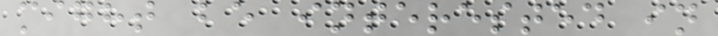might be interested in
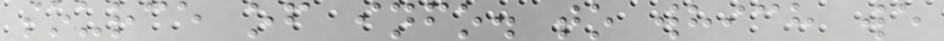source of info. to which we
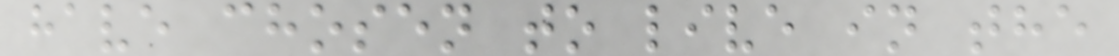have chosen to live in the
